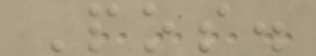Pos.
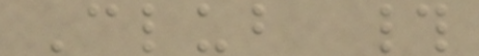Club #
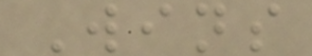Wins
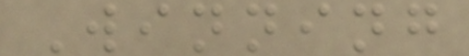Winning
